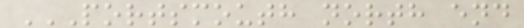PORTSMOUTH NORTH END
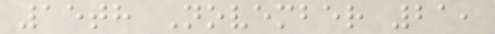15th November 21,
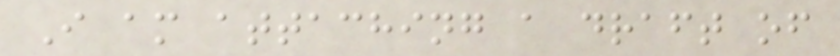I am attaching a draft of
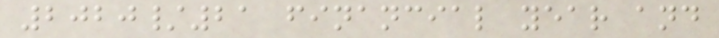2020/21 financial year and
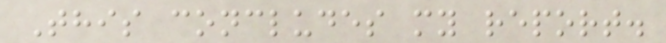This concludes my report.
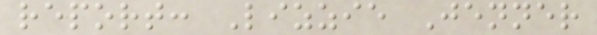report: Lizzie Jenner
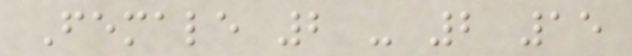Female 2 - 2 15
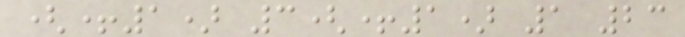(+1) 3(+1) 1 23
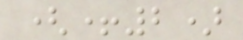(+2)
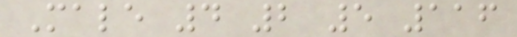Male 4 2 5 116
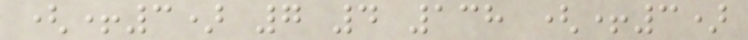(+3) 7 4 138 (+3)
